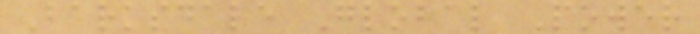Barksdale Global Power
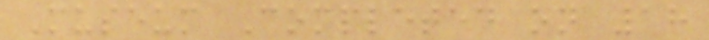Museum Completed on 18
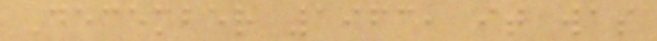December 1963, it was
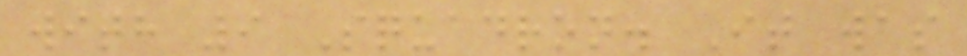with 9 Squadron. It was
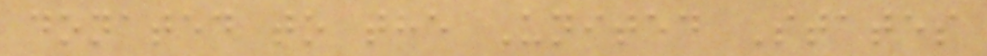donated to the United States
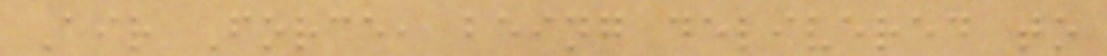Air Force, being delivered to
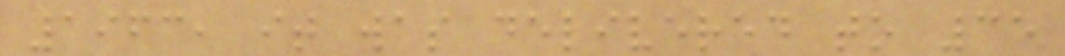1963, it was delivered to 35
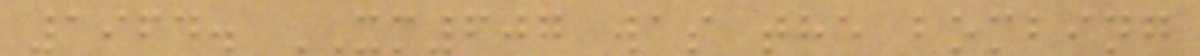1964. XM607 was the bombing
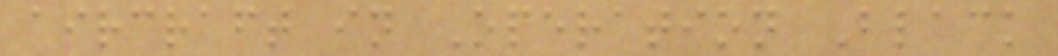aircraft in Operation Black
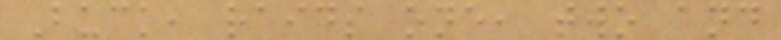Buck, raids one, two and
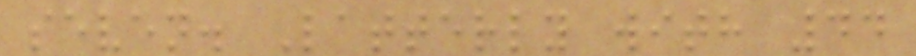seven. Latterly with 44
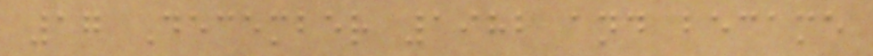17 December 1982 and became
